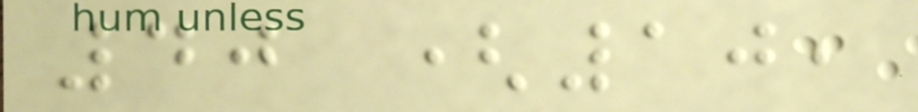40 (10,
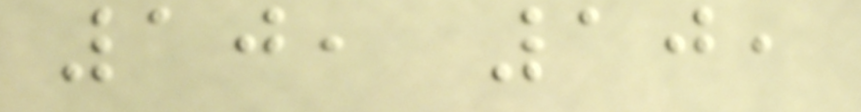10, 10,
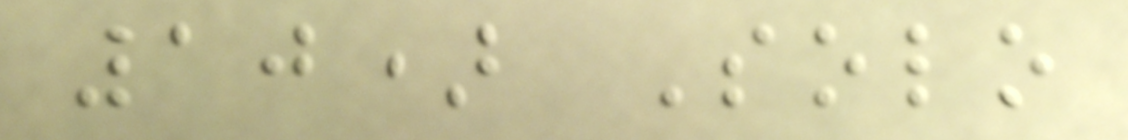10) Solo
